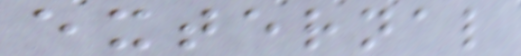external
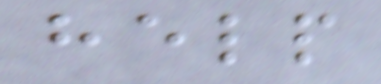help
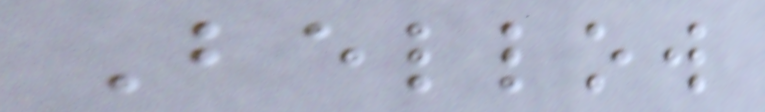Bellow
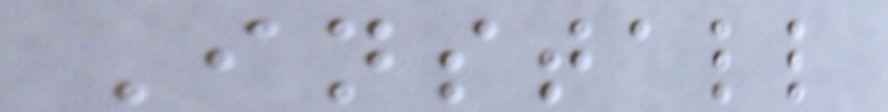Install
